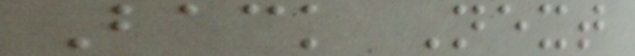Back Next
